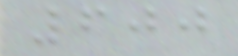600
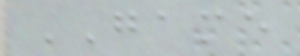GAME
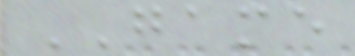GAME
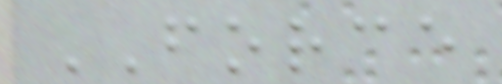FORCE
